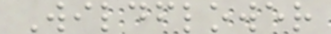Wildflower
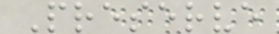Preserve
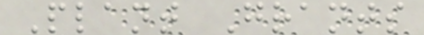Plant Grants
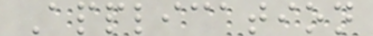Application
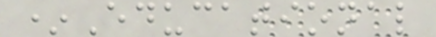*Educational
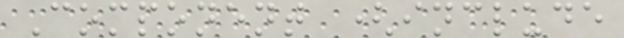Component (include
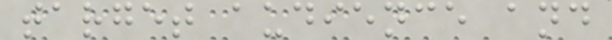target audience and
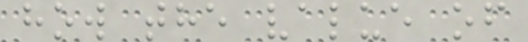how the value of
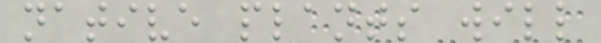native plants will
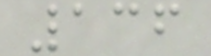136
